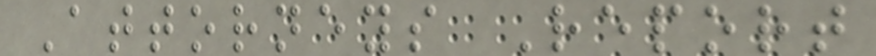Attorneys Report
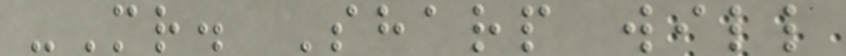-Mr. Sharp will
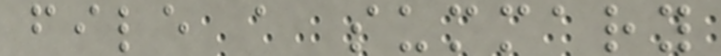file a summary
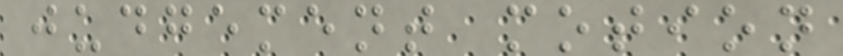judgement motion
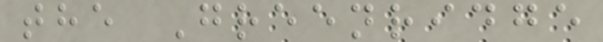the Greenridge
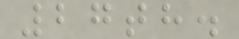27th.
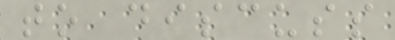to discuss
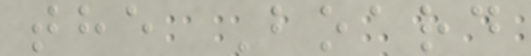the Board
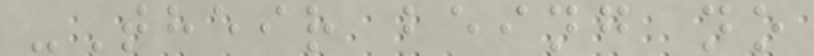-Their being no
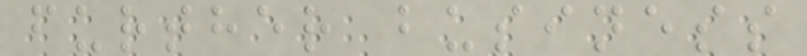further business
